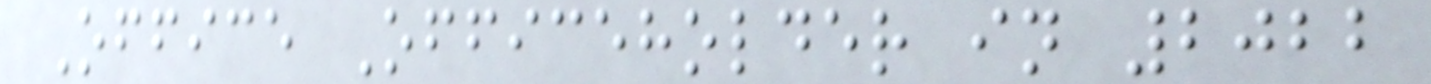Office Officeholder in 2022
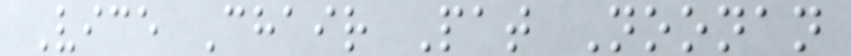Vice Chair Pat Noonan
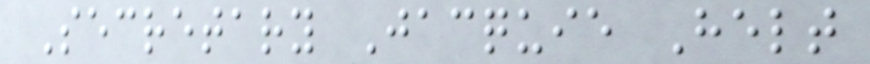Secretary Jacquie Helt
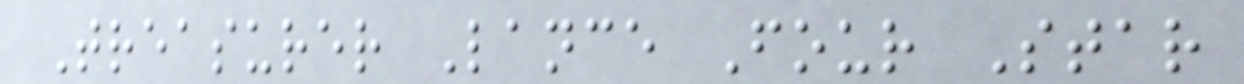Treasurer Lance Four Star
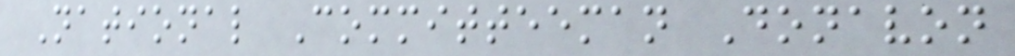National Committeeman Donavon
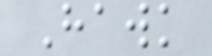Hawk
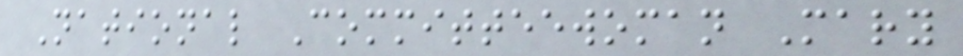National Committeewoman Mary
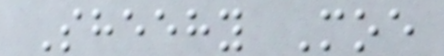Sheehy Moe
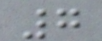7
